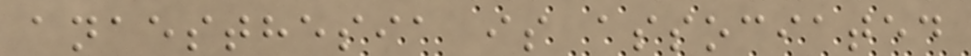anaesthesia is associated
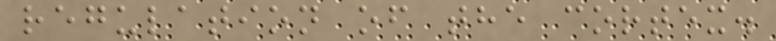regulation of the cortex.
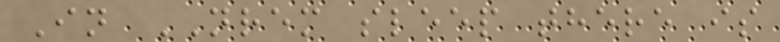In NREM sleep there is
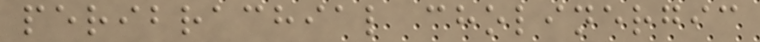peribrachial cholinergic
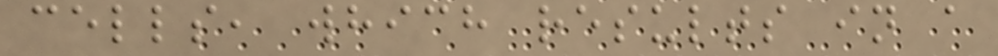cells, which results in a
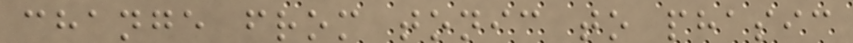change from tonic to phasic
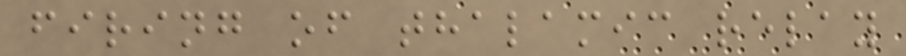firing of thalamic relay
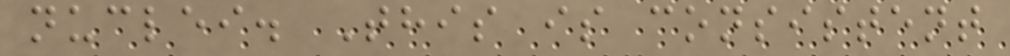nuclei. This is consistent
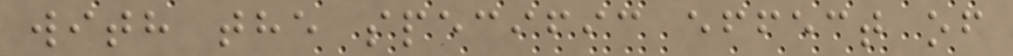with the specific effect of
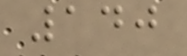140
